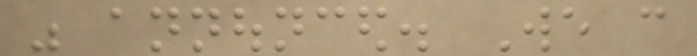was announced. We can
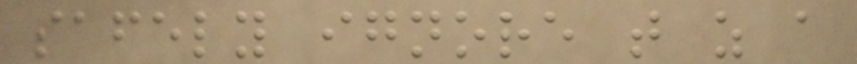safely ignore that as a
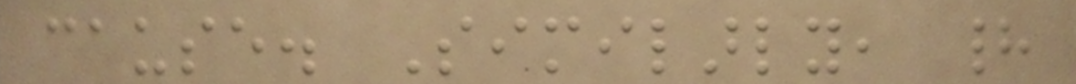cause. Similarly, had
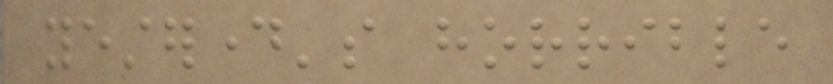yesterday's horrible
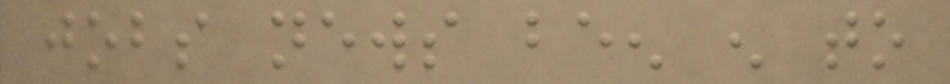jobs news been enough to
